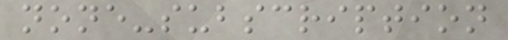none-subscription
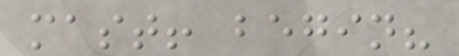mast! begin?
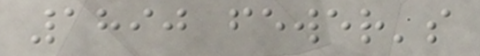1890 fewer's
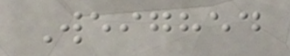Weighed
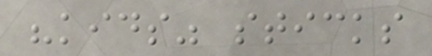"kids" sticks
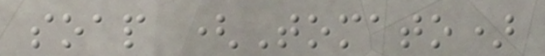soap (Tomato)
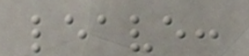leave:
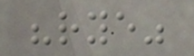"rye"
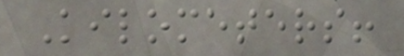Kilometers!
